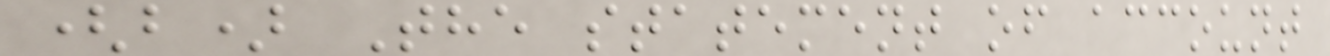(b) The statement of account
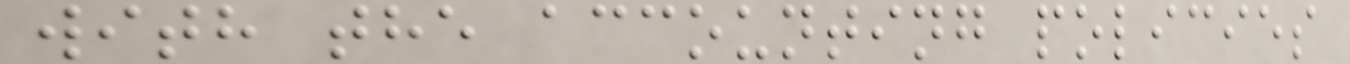with the accounting policies
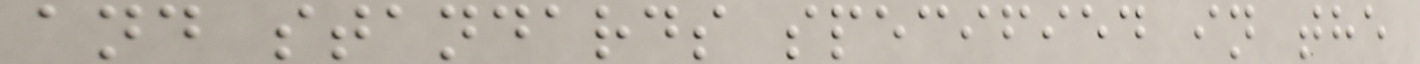and standards specified in the
